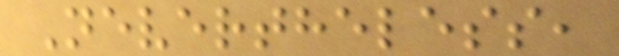Nevertheless,
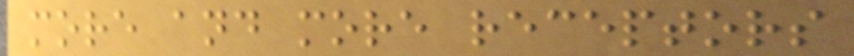more and more receptors
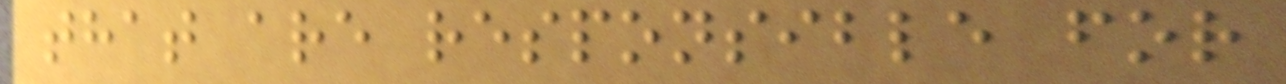that are responsible for
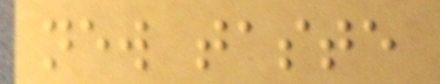new taste
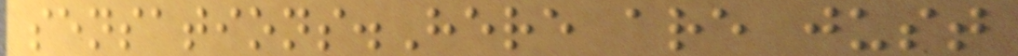sensations.Here are just
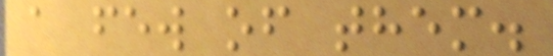a few of them.
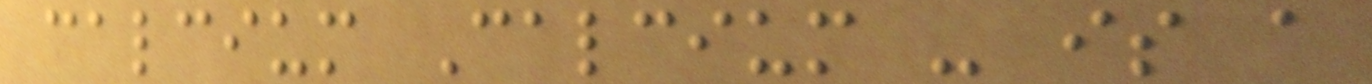calcium Calcium - is a
